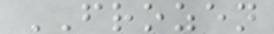FROZEN
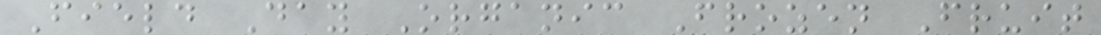Field Day Organic Frozen Fruit
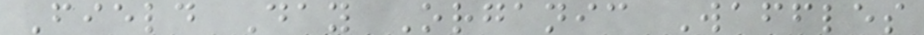Field Day Organic Waffles
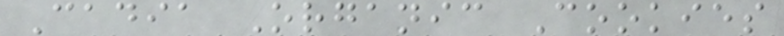Cadia Organic Cookies
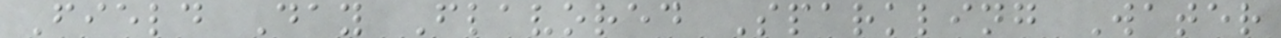Field Day Flavored Sparkling Water
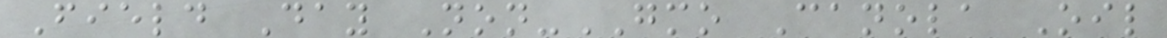Field Day Non-GMO Canola Oil
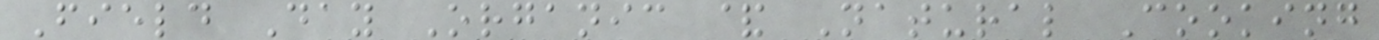Field Day Organic & Natural Cooking
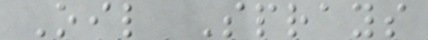Oil Sprays
